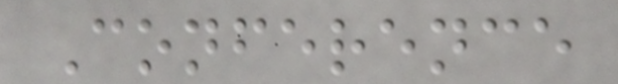Conference
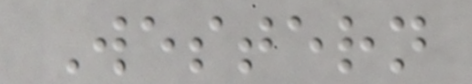Western
